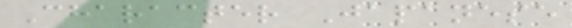Character Japanese
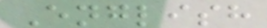English
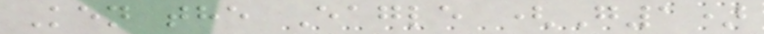Ken the Eagle (G1)
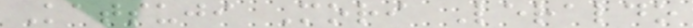Katsuji Mori Leraldo
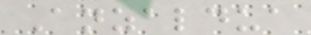Anzaldua
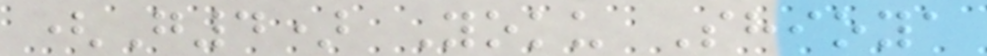(G4) Yoku Shioya
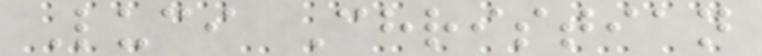Luci Christian
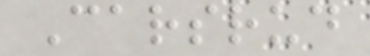Carsrud
